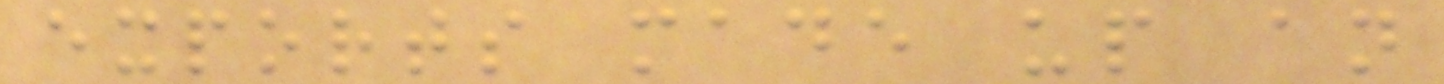exports made up an
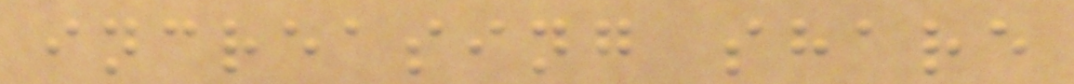increasing share
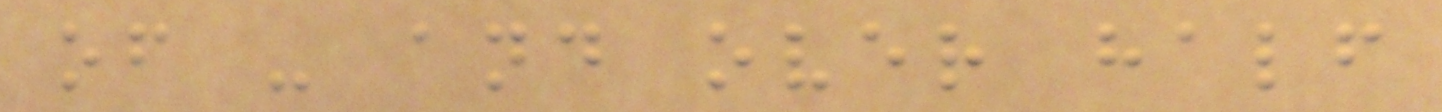of - and over half
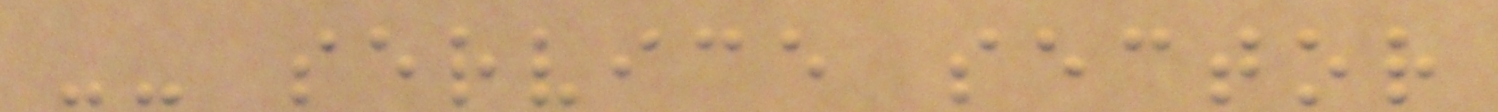-- service sector
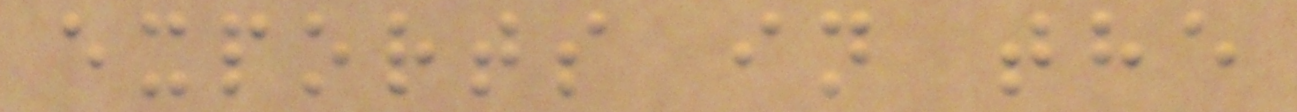exports in the
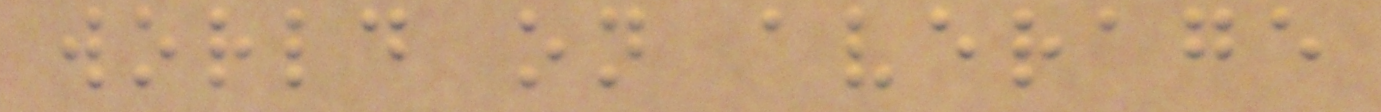world on average
